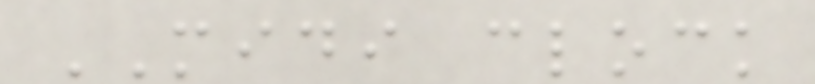MIDI clock
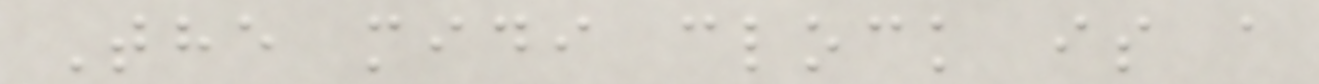The midi clock is a
